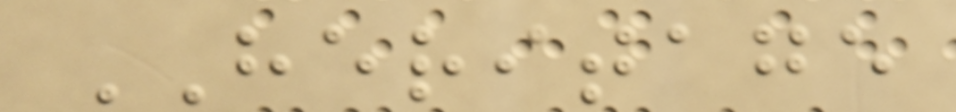HERITAGE
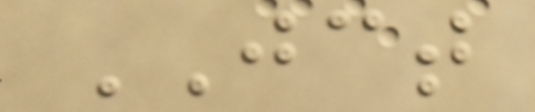JCT
